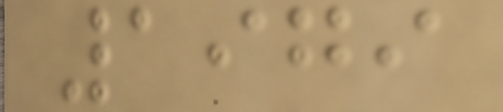1979
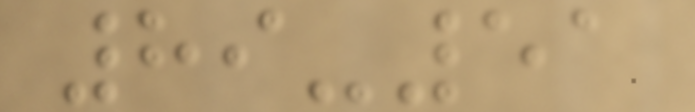89-51
